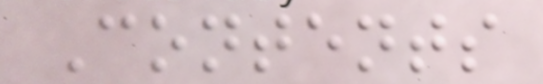Contents
